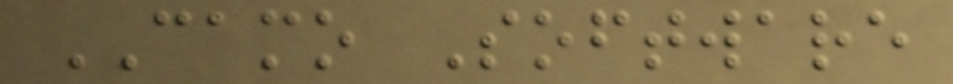CAMO Software
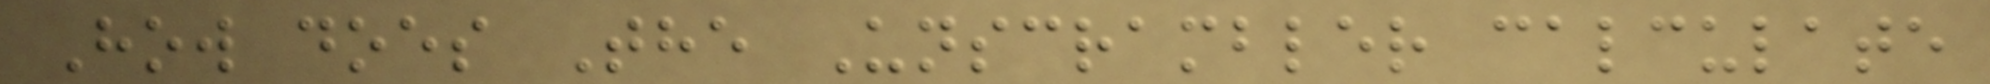How does The Unscrambler calculate
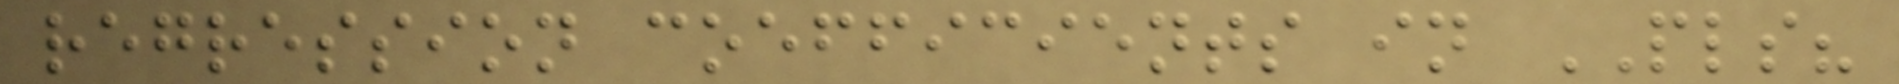regression coefficients in PLS?
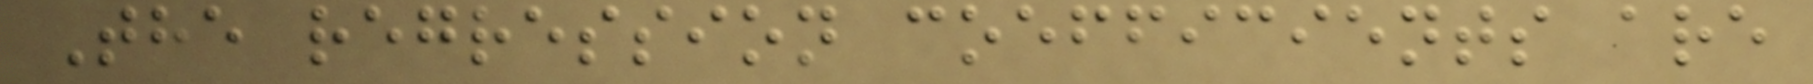The regression coefficients are
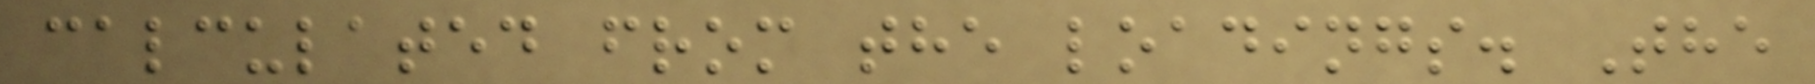calculated from the loadings. The
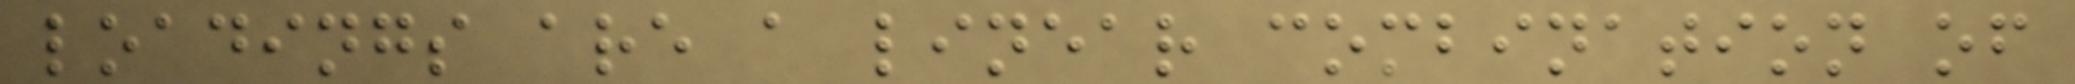loadings are a linear combination of
